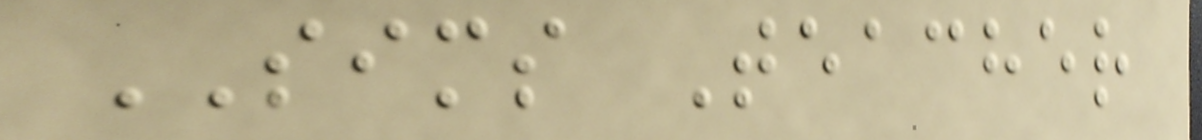SIMS Teacher
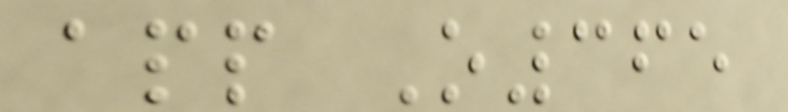app O365
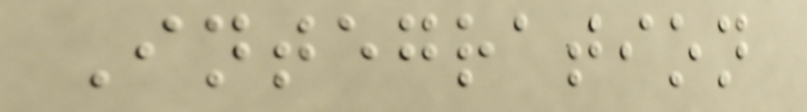Integration
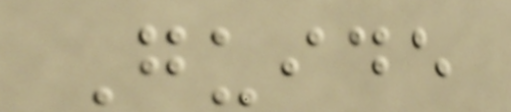Guide
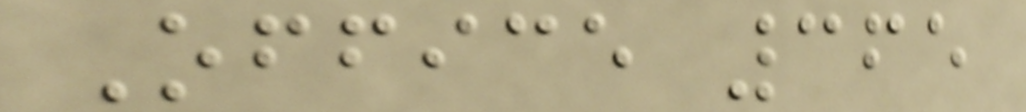Office 365
